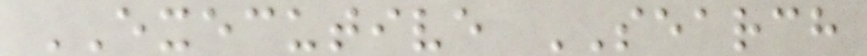EXECUTIVE SEARCH
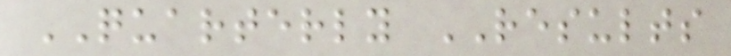QUARTERLY RESULTS
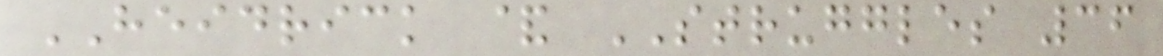HEIDRICK & STRUGGLES 36
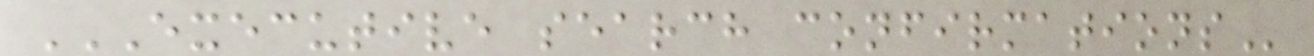EXECUTIVE SEARCH CONFIRMATIONS
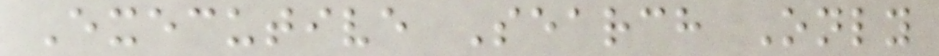Executive Search Only
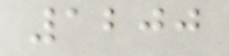1200
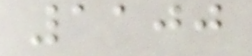1100
